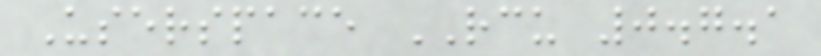Userspace RCU 0.7.1
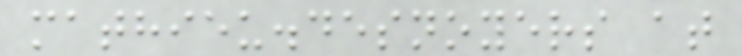mathieu.desnoyers at
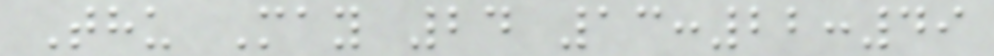Thu May 24 13:22:49
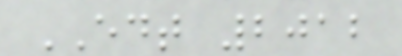EDT 2012
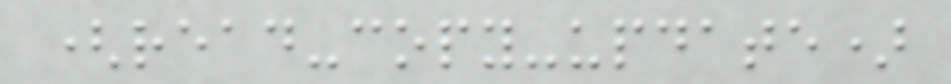(read-copy-update)
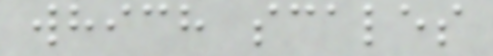which scales
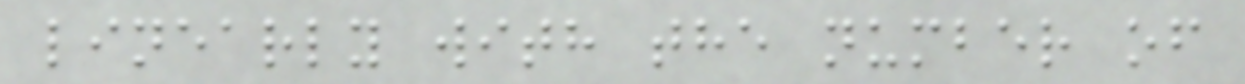linearly with the number of
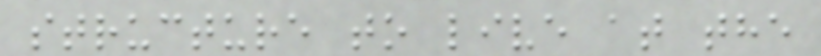structure to live at the
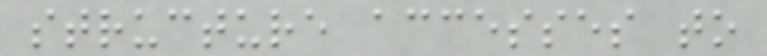structure accesses to
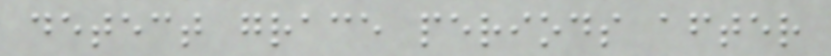detect grace periods after
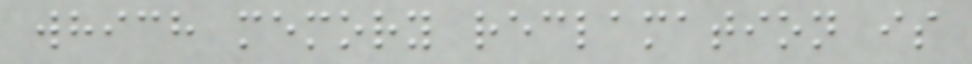which memory reclamation is
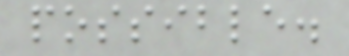possible.
